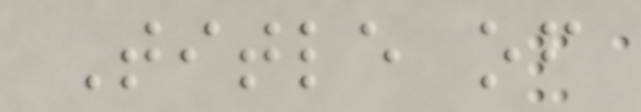Title of
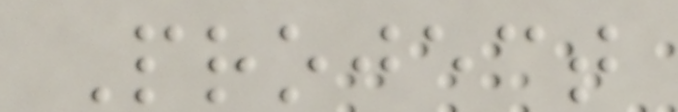Project
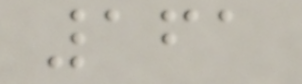161
